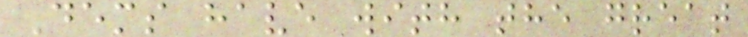Dems have with the great
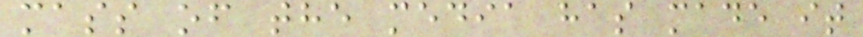mass of the media has made it
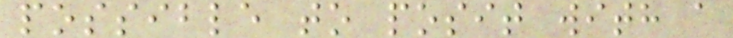possible to posit with a
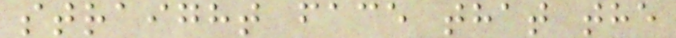straight face that the
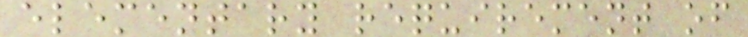elementary requirement of
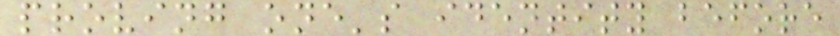proving one's identity before
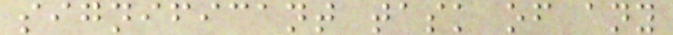significant task of any
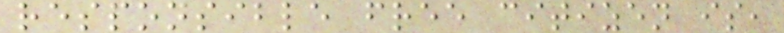responsible free citizen is,
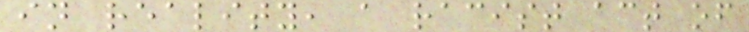in reality, a racist act of
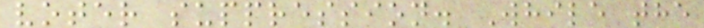voter suppression. While the
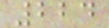224
